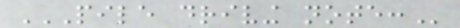PILE DRIVING NOTE:
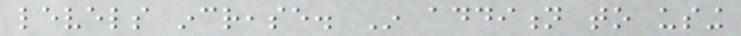levels increase. In addition to using
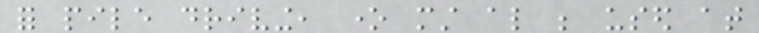for pile driving, one must also be used at
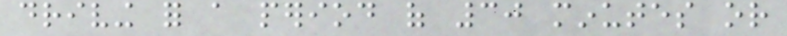driving for a period of 30 minutes or
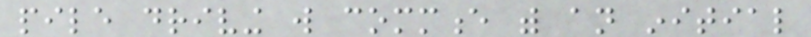pile driving will commence with an initial
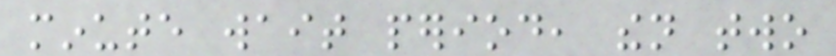minute wait period, then two
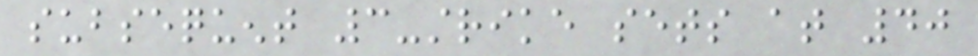subsequent 3-strike sets at 40
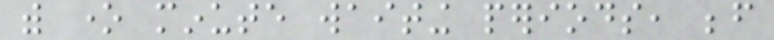with one minute waiting periods, before
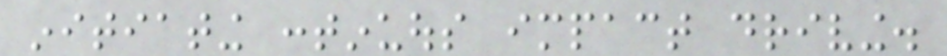initiating continuous impact driving.
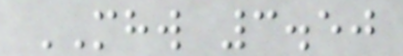MHW 3.50
